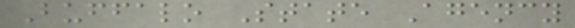Buffalo State Agency
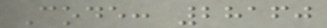Code: 28160
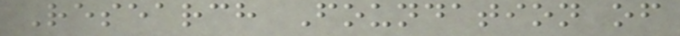Research Foundation of
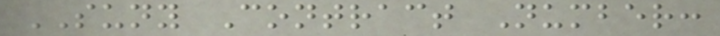SUNY Contract Number:
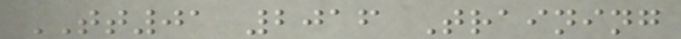TT01 2016 Training
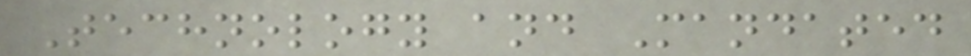Technology and Mandated
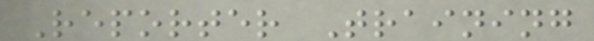Reporter Training
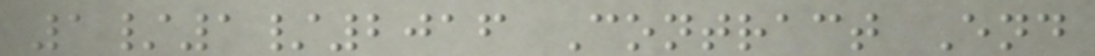1/1/2016 Contract End
